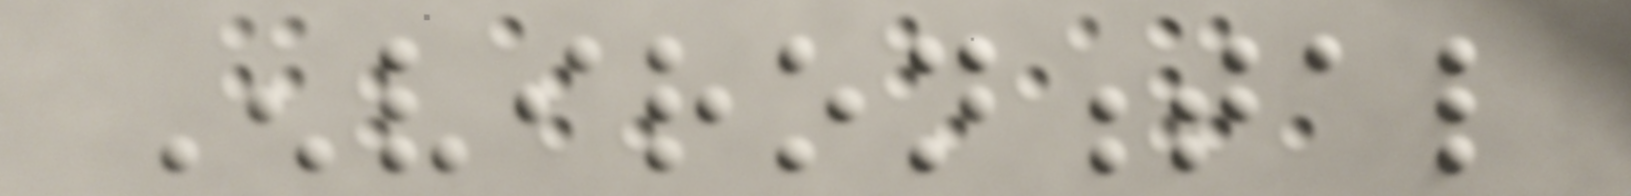Environmental
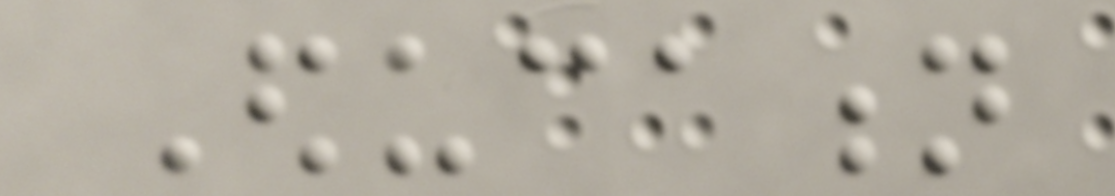Education
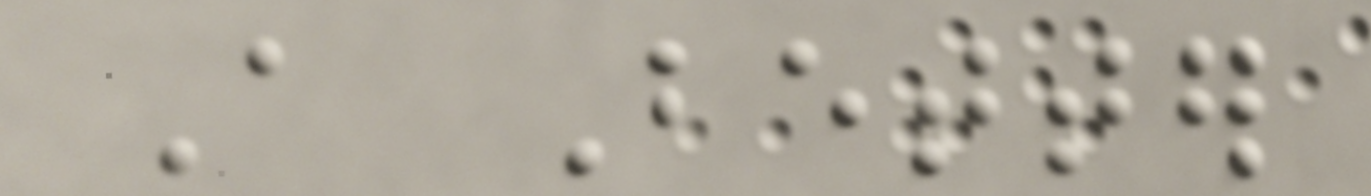A Better
